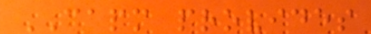CAPM provides
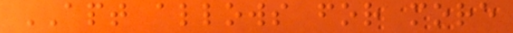APT allows for more
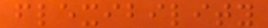flexibility
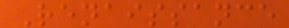Renaissance
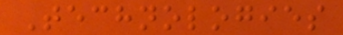Technologies
